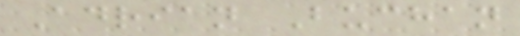Adrian Buchan
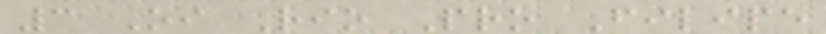3 Oi Rio Pro Filipe
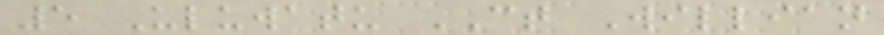5 Uluwatu CT Willian
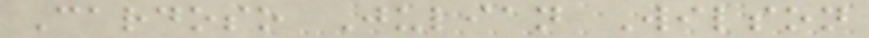Cardoso Julian Wilson
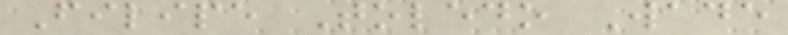Filipe Toledo Wade
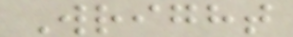Wright
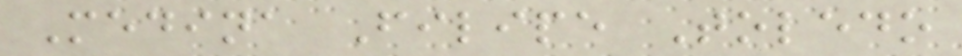Medina Filipe Toledo
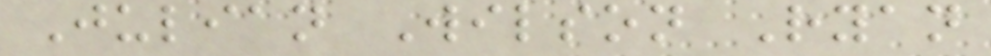Julian Wilson Ryan
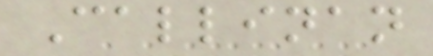Callinan
